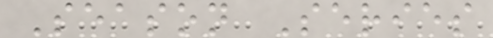Season Series
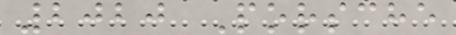2020 Porsche
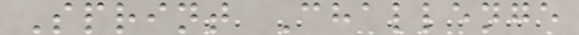Sprint Challenge
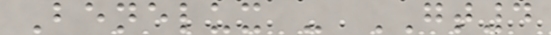Benelux - GT4
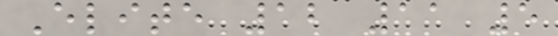Elite 12 11 5
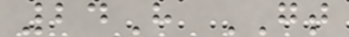24H GT
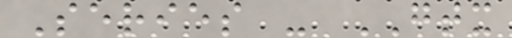Series - GTX
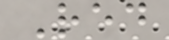Red
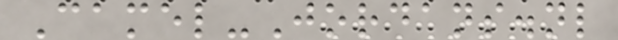Camel-Jordans.nl
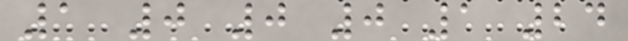1 0 0 0 1 24
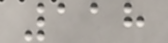118
